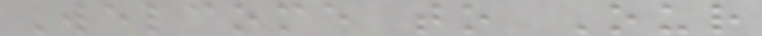Welcome to Our
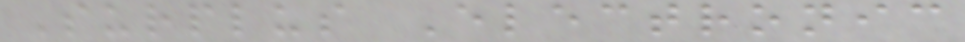Surplus Electronic
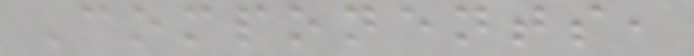Components,
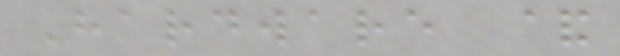Hardware &
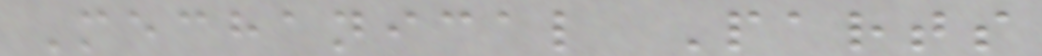Mechanical Parts
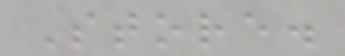Store.
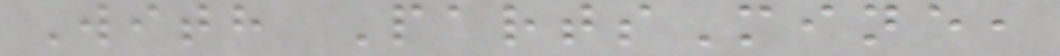With PartsMine,
